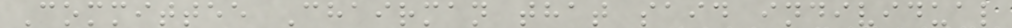Committee Chairman that said individual
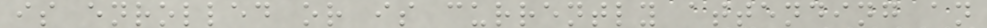is enrolled or is currently attending an
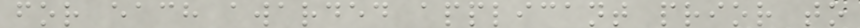for each awarded applicant prior to
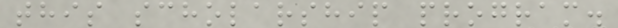this scholarship program.
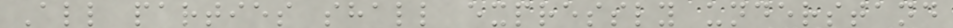All parties shall expressly understand
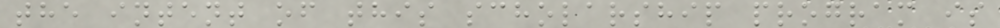the intent of this scholarship program is
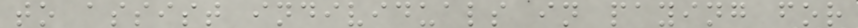to assist individuals in paying for
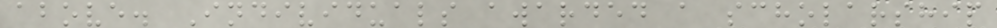above. Individuals awarded a scholarship
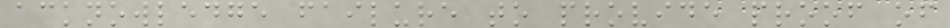acknowledge failure to provide proof of
